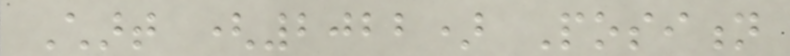Chart (2022) Position
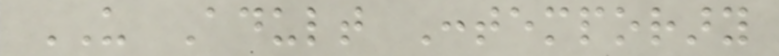US Adult Contemporary
